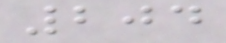204
